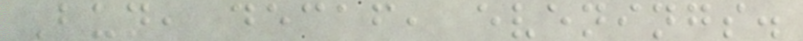Bun, decaf, evenings.
